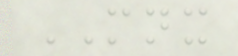MNX
